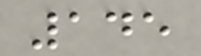145
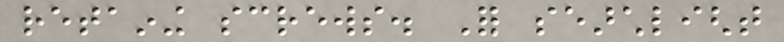retaining screws. For searchlight
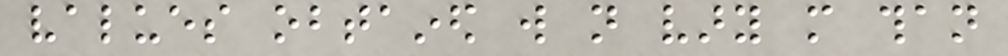values obtained will not vary more than
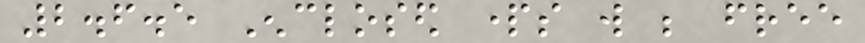2.6.5 Enclosed parts will be free
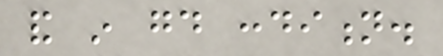and in good condition.
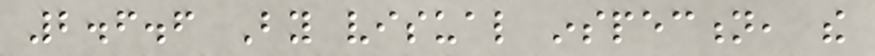2.6.6 By visual inspection, the
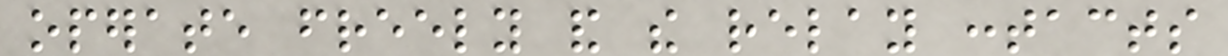operate freely and the relay contacts
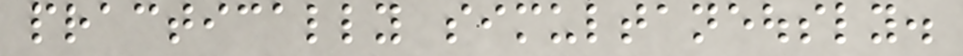practically simultaneously.
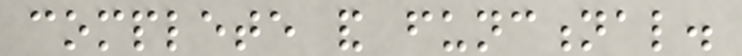complete and functional.
